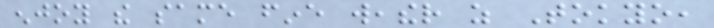enjoy the same fine weather as Tokyo,
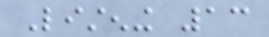Listening 13
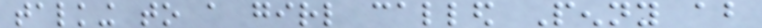talking to a girl called Penny about
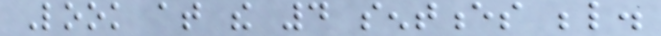Look at the 4 sentences below.
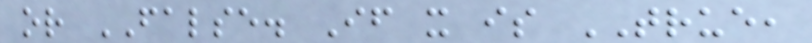or FALSE. If it is TRUE,
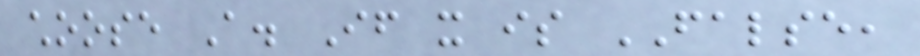choose A. If it is FALSE,
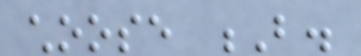choose B.
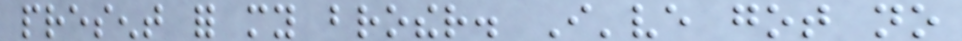present for my brother. I've got no
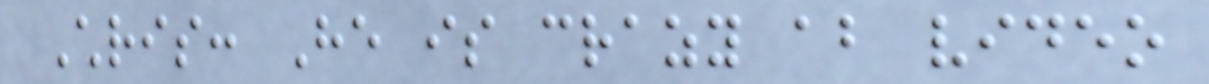Chris: He is crazy about video
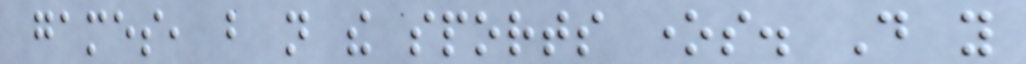games, but not the sports ones. Do you
